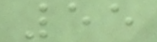55
